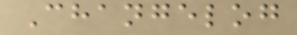Changelog
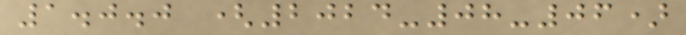1.0.0 (2024-08-06)
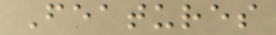Features
